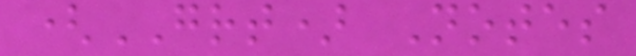(GRT) Notes
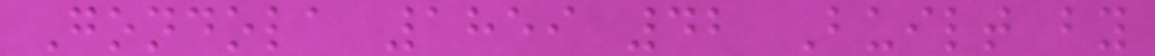Gondola 1859 42 Built by
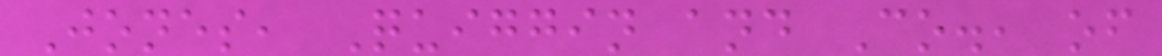Jones, Quiggin and Co., of
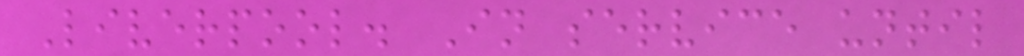Liverpool. In service until
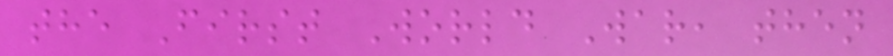the First World War, then
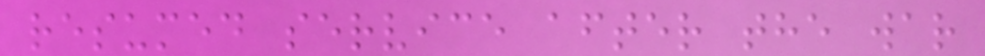resumed service after the war
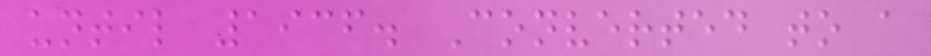until 1936. Converted to a
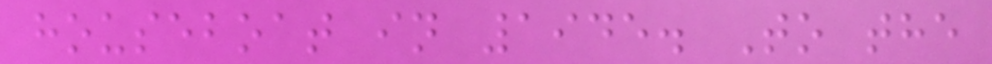houseboat in 1945. To the
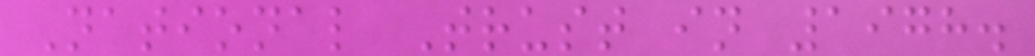National Trust in 1978.
